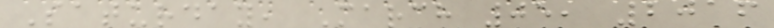Saturday, March 05, 2016
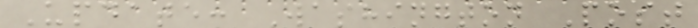Update: Washington Post
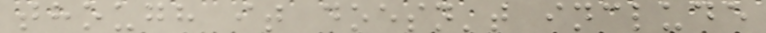though it doesn't include
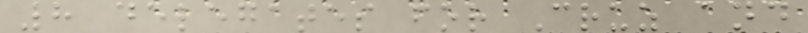8 delegates for Cruz and
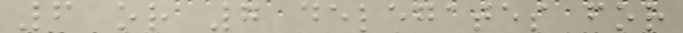6 or 7 delegates for
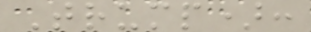Trump):
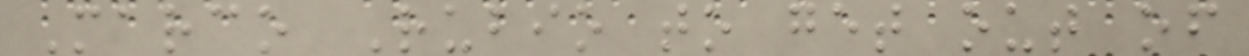Marco Rubio to get out of
